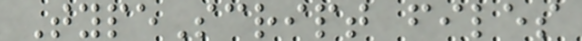TypeScript files
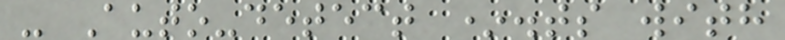- Auto-detect *.ts with
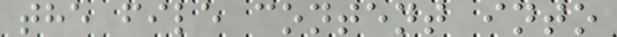the file content into
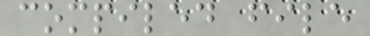compiled file
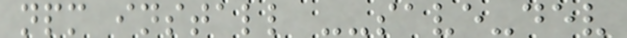npm install --save-dev
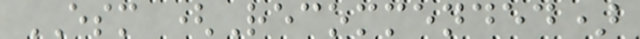ESM (Recommended)
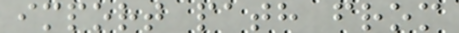import path from
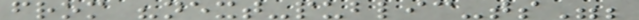from "next-public-ts";
